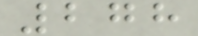278
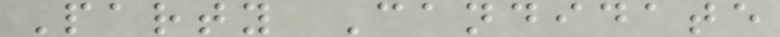Party Candidate
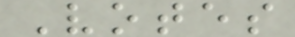Votes
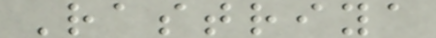Rastriya
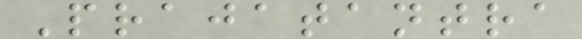Prajatantra
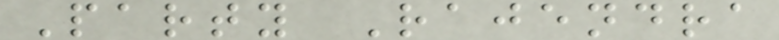Party Rajendra
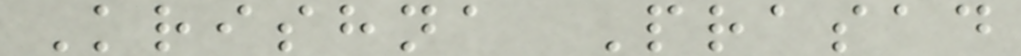Krishna Prasad
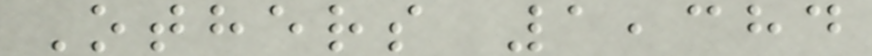Others 1,384
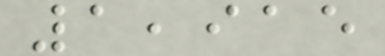1,915
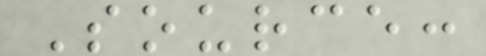Source:
